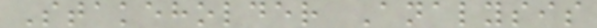Stakeholder Analysis
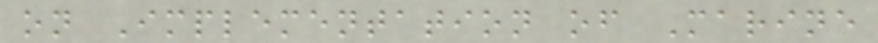on Implementation of Marine
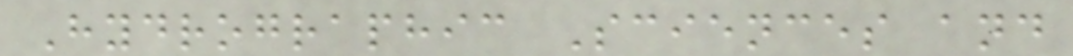Hydrographic Sciences and
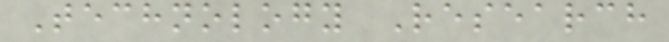Technology Research
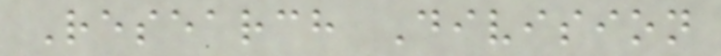Research Division
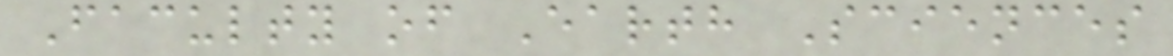Faculty of Earth Sciences
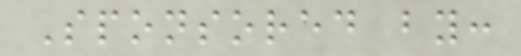Sponsored by:
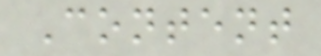Content
